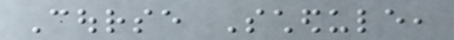Course Schedule,
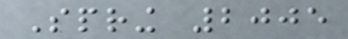Spring 2005
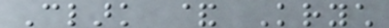Clark & Krych
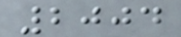2004
